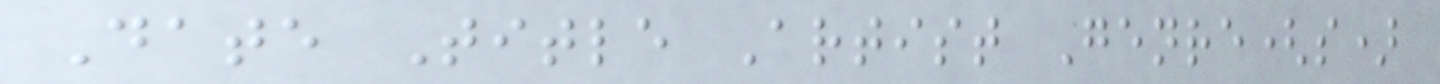Date Title Artist Genre(s)
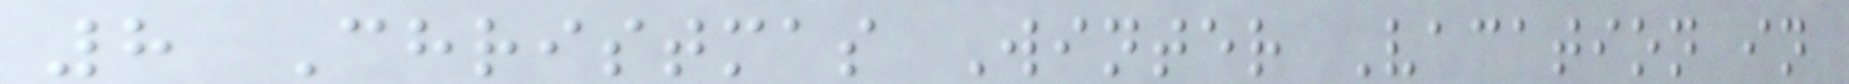8 Christmas Winter Vacation in
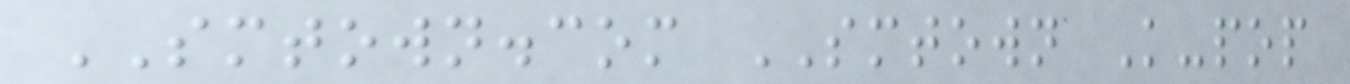SMTOWN.com SMTOWN K-pop
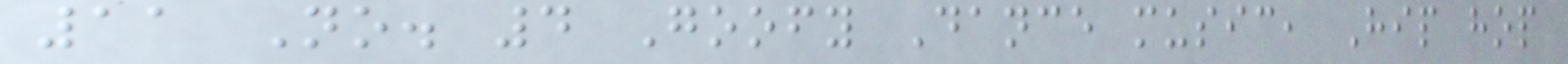11 No. 4 Goofy Dance music, Hip hop
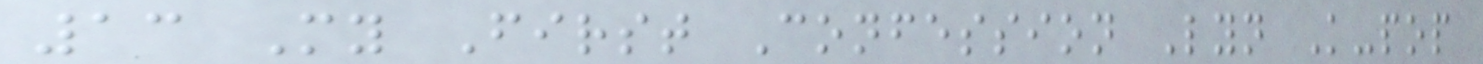13 My First Confession Lyn K-pop
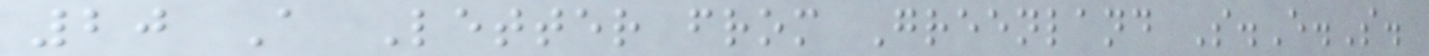20 A Letter from Greenland S.E.S.
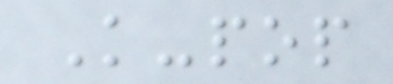K-pop
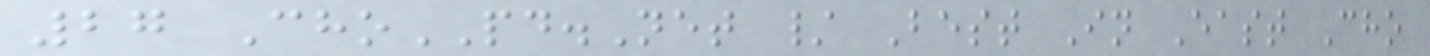27 ChoPD.Net / Best In East Cho
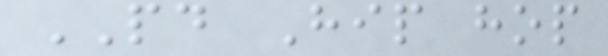PD Hip hop
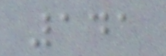141
